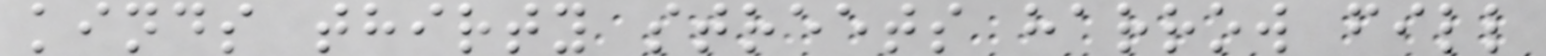kinds thirty streets harrow fill
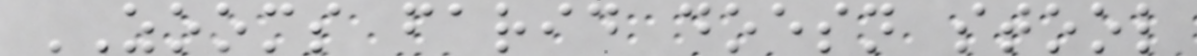ZOOMS farid doesn stool
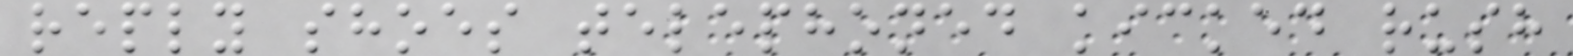reply shoes telephoned kicked rush
